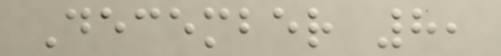December 8,
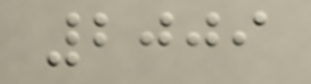2009
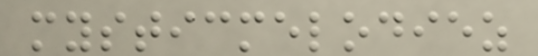mysticmelodiez
